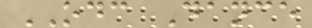ODC Dance
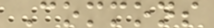Commons
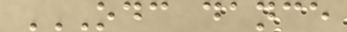ODC DANCE
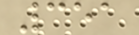351
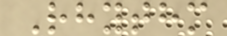Rhythm
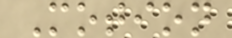Motion
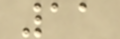11
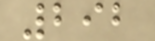292
